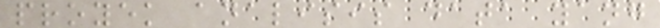proyek analisis data yang
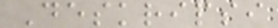Deskripsi
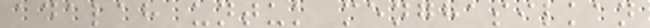adalah untuk menghasilkan
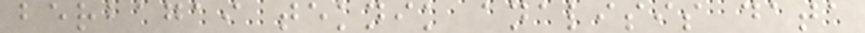berbagai teknik analisis data
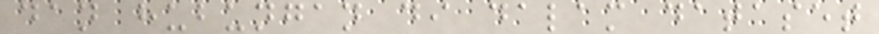dan hubungan di dalam dataset
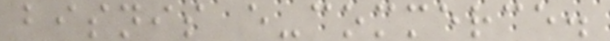bisnis e-commerce.
